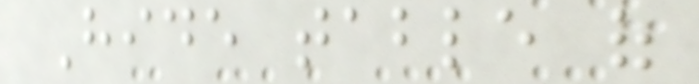Hide table of
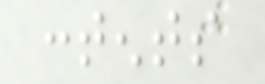contents
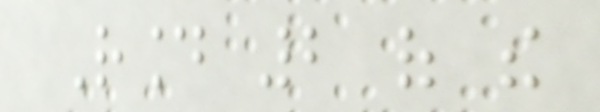Round 2 of the
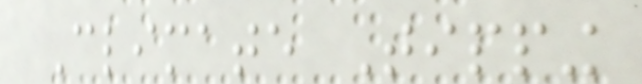Climate Tipping
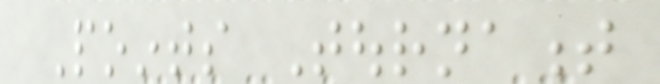Points Tournament
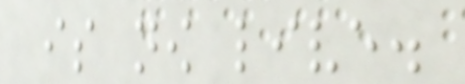is now live.
